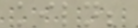kiln;
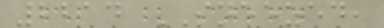2214 SNEEZED,
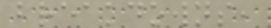breakdowns,
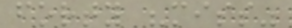forty "miss"
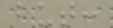but:
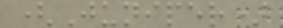(Juniper)
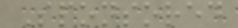Sponsored
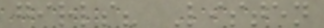girls? Listen
